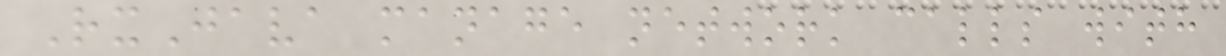RxJava manage network calls with
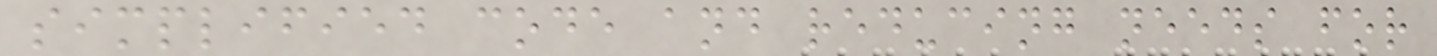simplified code and reducing needs for
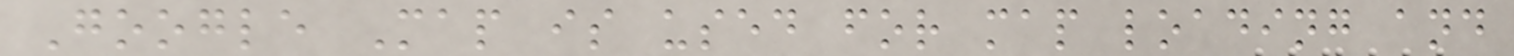Google Map is used for map loading and
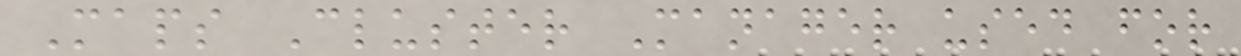Maps Cluster Manager used for
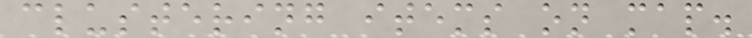clustering items on map.
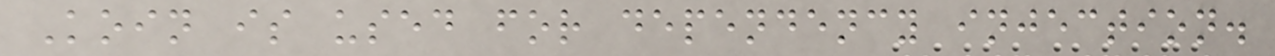Koin is used for dependency injection.
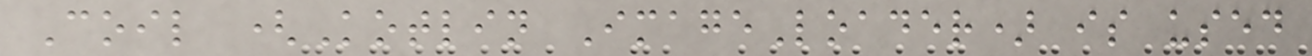Coil (Kotlin ImageLoader) is used
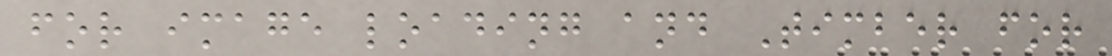for image loading and Timber for
